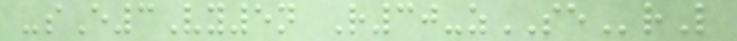-sE3Vy5n R30-zSErL
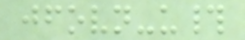jfovn-u#
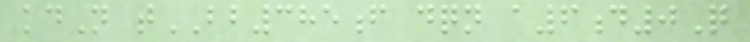kdN tBB385f dqn a6d0Q
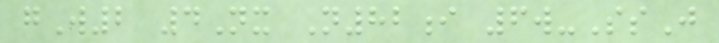gW2 4Nx N82i 6w-SsJ
